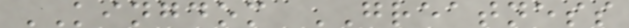KINGDOM GREATNESS
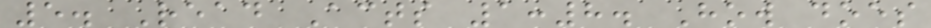5. Read Acts 1:8. How does
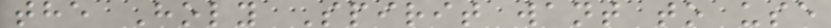the Holy Spirit want to use
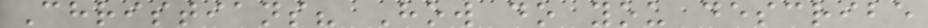Christians? How do you describe
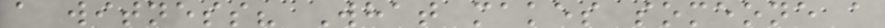a witness? What makes someone a
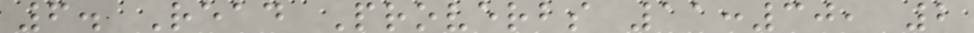6. Read Proverbs 11:30, 2
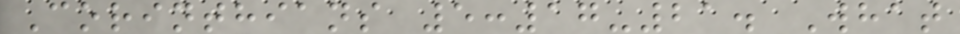Corinthians 5:17-21. What
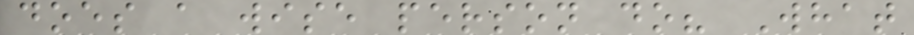does a wise person do? What
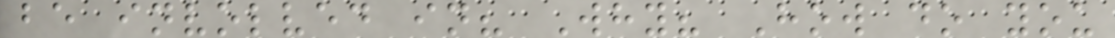be involved in? Why? How do you
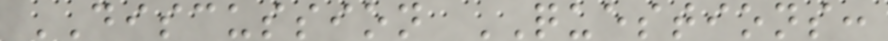DISCUSSION QUESTIONS:
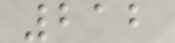212
